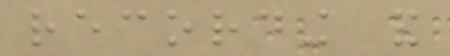recording and
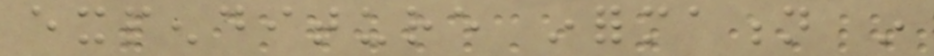expenditure information in
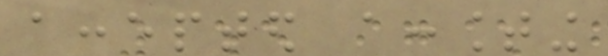accepted accounting
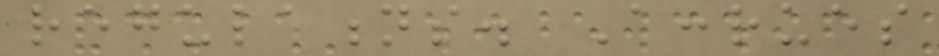regulations. Accrues
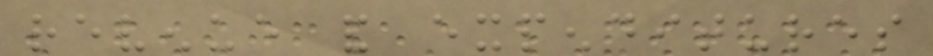revenue and expenditures
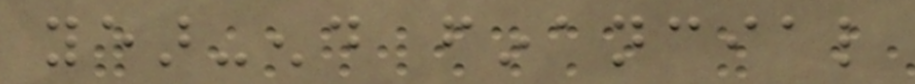year-end financial
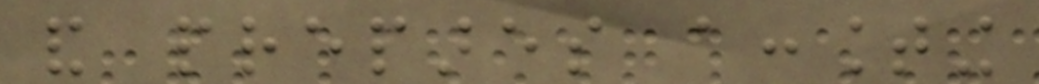and prepares accounting
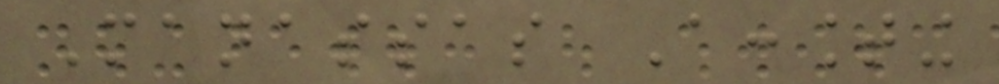Manassas Accounting
